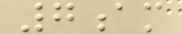7am
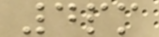4pm
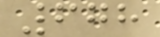678
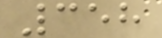358
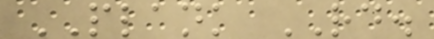PLANK RD.
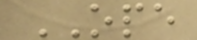OPE
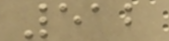512
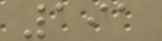191
